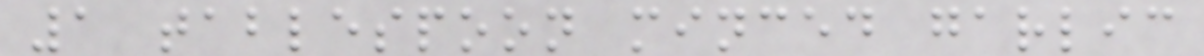1 tablespoon minced garlic
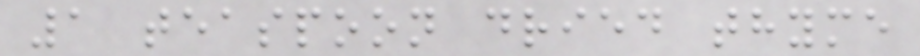1 teaspoon dried thyme
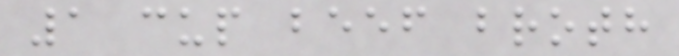1 cup beef broth
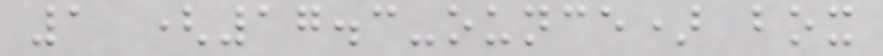1 (17.3-ounce) box
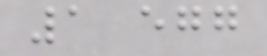1 egg
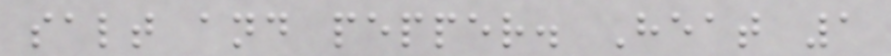salt and pepper. Heat 1
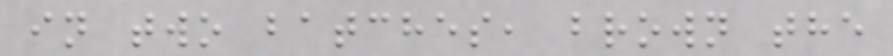in two batches, brown the
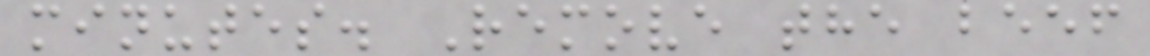minutes. Remove the beef
